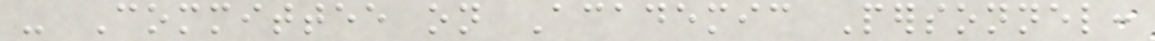- Committee on Academic Personnel:
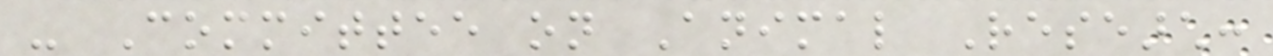- Committee on Animal Research:
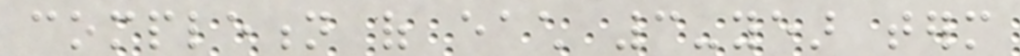completion of each 3-year term
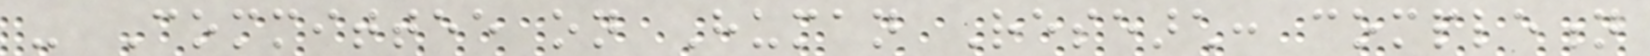- Committee on Human Research: completion
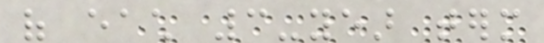of each 3-year term
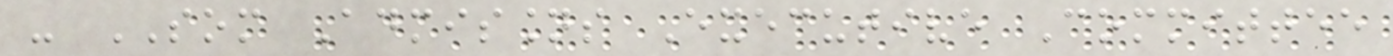- SOM Admissions Executive Committee
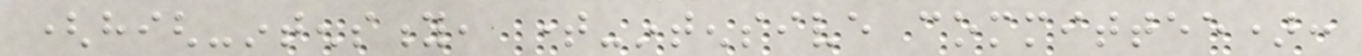(high-intensity, time-intensive committee):
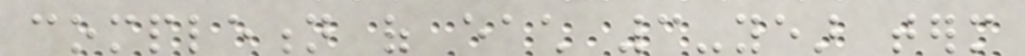completion of each 3-year term
